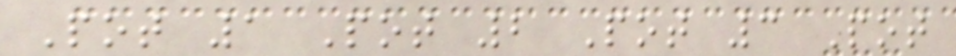Pot 1 Pot 2 Pot 3 Pot
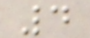4
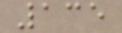135
